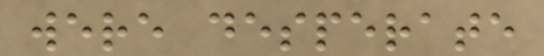were desperate
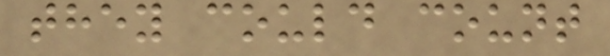they could count
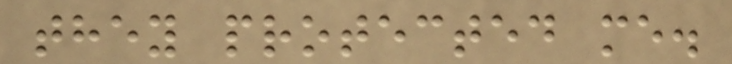they protected me.
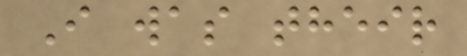I was their
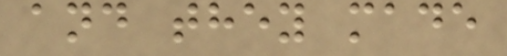and they made
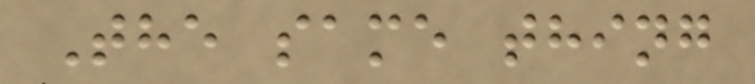The same thing
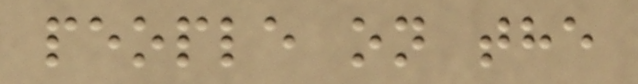people on the
